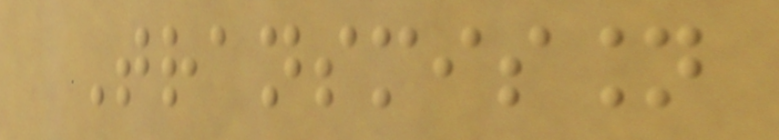Transmission
